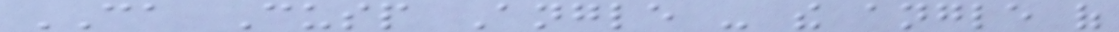CA Cusp Angle - the angle of
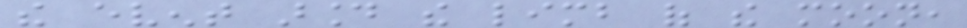the event around the limb of the moon,
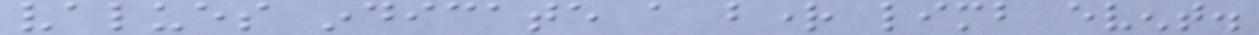values indicate a bright limb event.
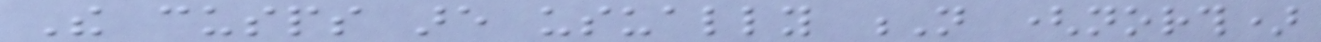The cusps are usually N (north)
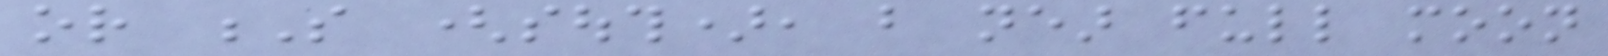or S (south), but near full moon
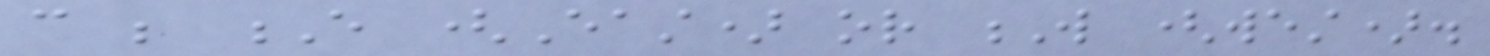can be E (East) or W (west).
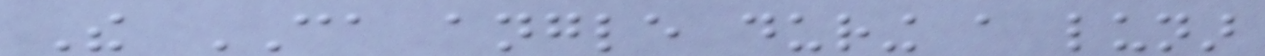The CA angle during a lunar
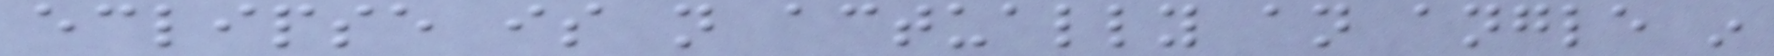eclipse is not actually an angle in
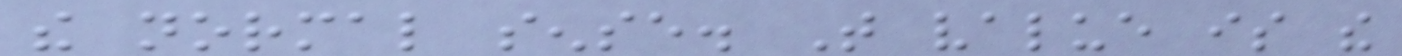the normal sense. That value is the
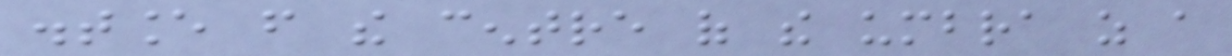distance from the centre of the umbra as a
